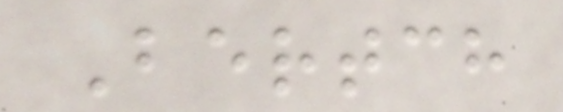Bertch
